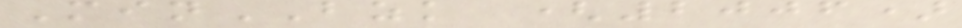MinBZK (2006)
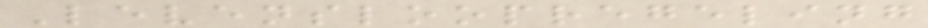Levensloopregeling
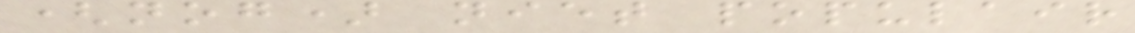(nog) niet populair
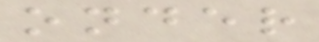onder
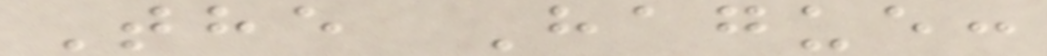The Hague:
